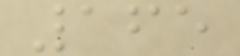165
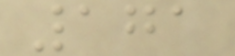171
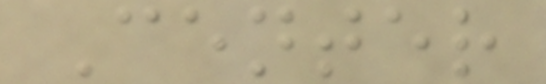Center
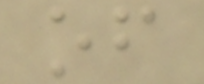of
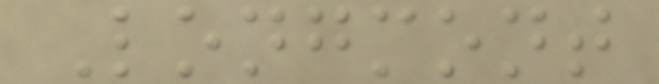Longmont
